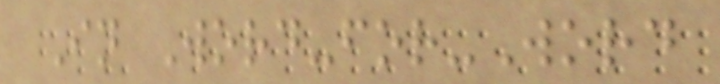In Word-for-Word
